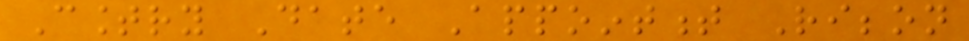Country Date Appointment Ribbon
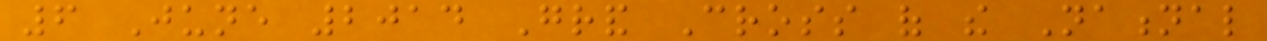6 June 2014 Grand Cross of the National
